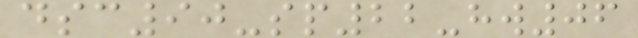dsc90-sp22-hw06
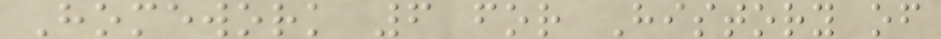Homework 6 for History of
